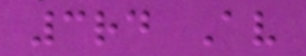3rd Av
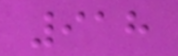918
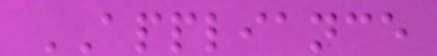APPLIANCE
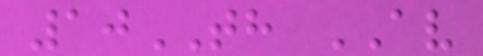10TH AV
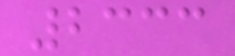2333
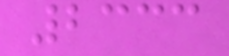2333
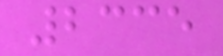2335
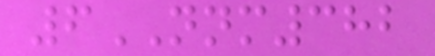6NNM382
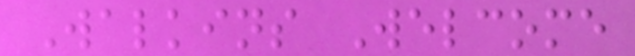Walkins Welcome
